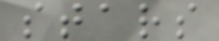stars
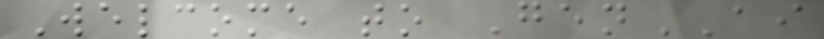Welcome to GenAI
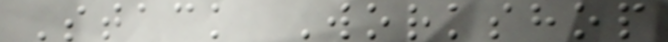Stack Workshop
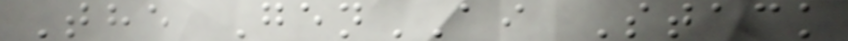The GenAI Stack
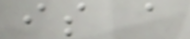is a
